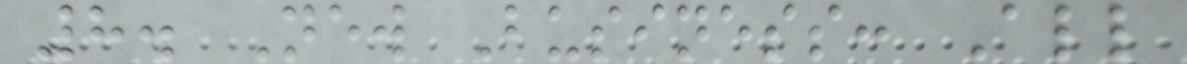8. New Business: All
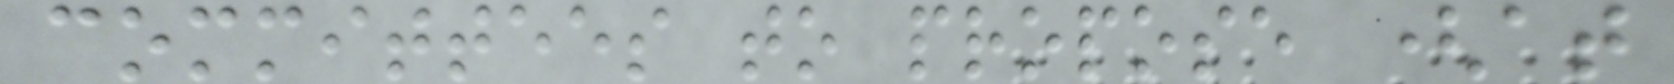committees to propose (at
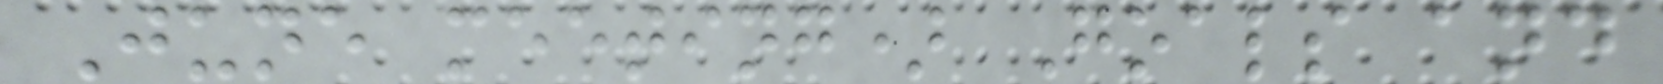June meeting) Goals and
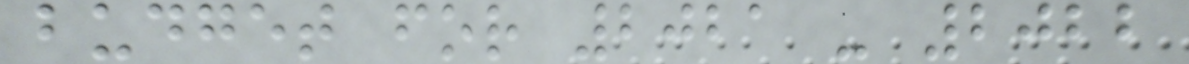budget for 2021 - 2022
